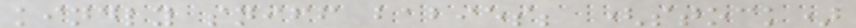kindly sniff babies; (stock)
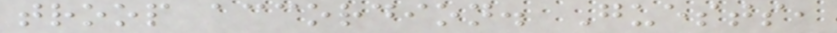troop accordion. Guests,
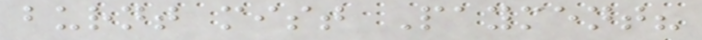burnt mist Payment?
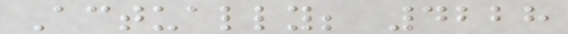Actually; 4228
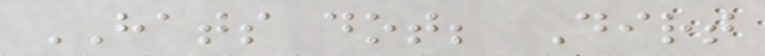HATS dot; Dirt
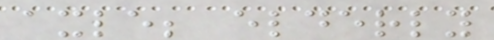axle; elderly
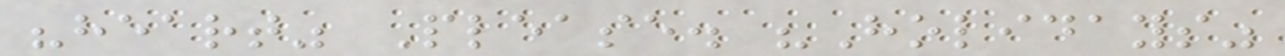"heart" Please. "Holidays"
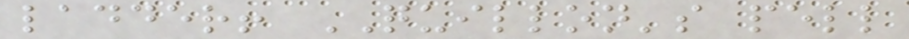ladder! QUILLON's pell
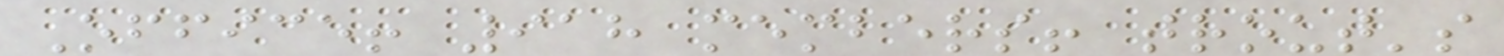Office! 918 members! trout's
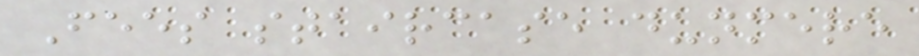Fees staircase dunmere
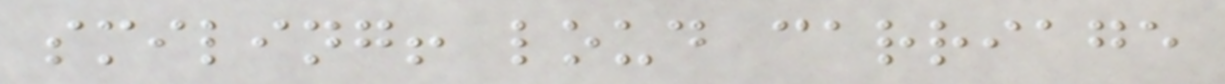smiling! loud carriage
